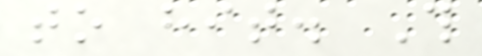to hit. This
